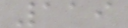119
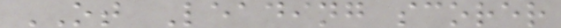OT Leading scorer
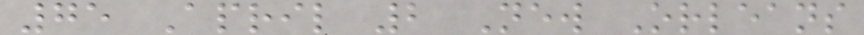75 April 2 New Orleans
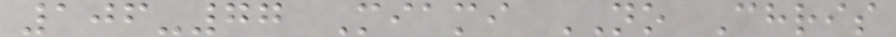106-77 Miami NO Chris
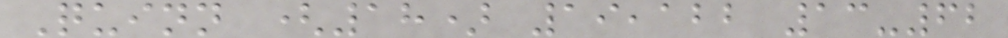Quinn (18) 19,122 13-62
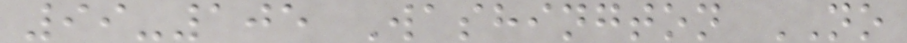99-105 Washington NO
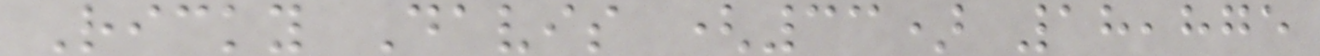Ricky Davis (33) 18,875
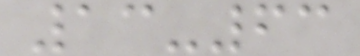13-63
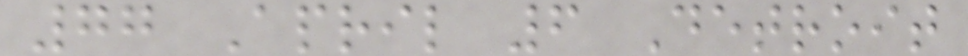77 April 6 Detroit
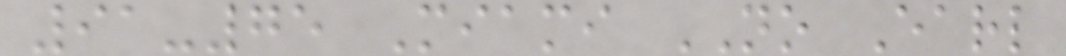91-75 Miami NO Earl
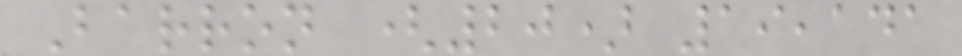Barron (20) 19,141
